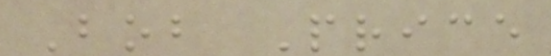Bob Price
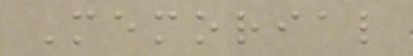Memorial
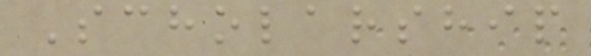Scholarship
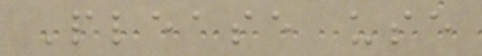Please use
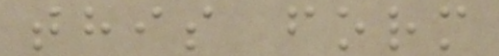this form
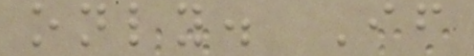only. If
